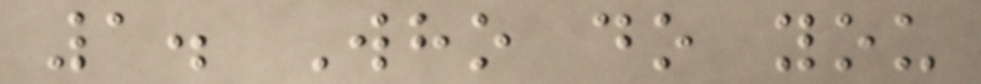1. Who do you
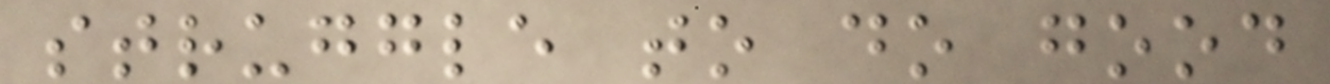struggle to do good
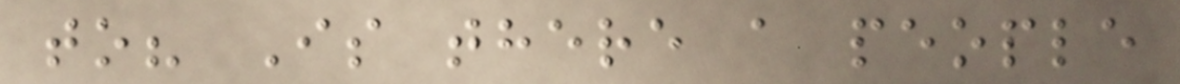to? Is there a people
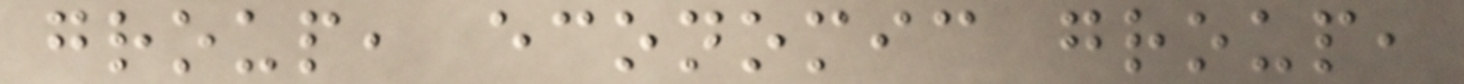group, economic group,
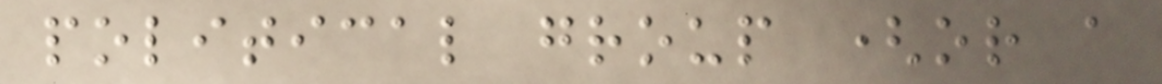political group (or a
